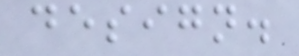design.
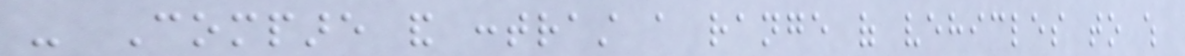- Compare and contrast a range of vehicles to which
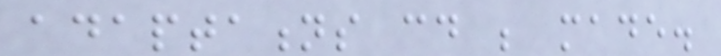adaptations could be made.
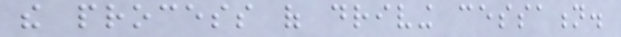the process of driving cessation.
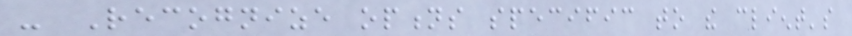- Recognize options specific to the client's
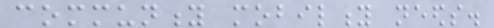community mobility needs.
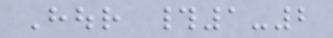Hour #1-2
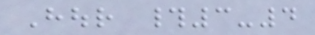Hour #3-4
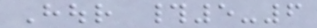Hour #5-6
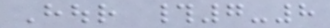Hour #7-8
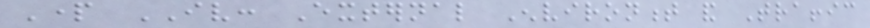Part IV: External Environment and Traffic
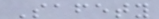Safety
